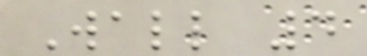Wall 4
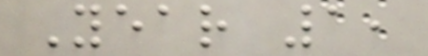Year 1,
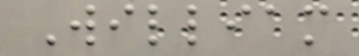William
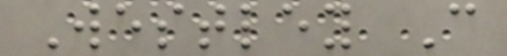Westley C
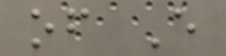of E
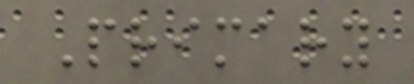Primary
